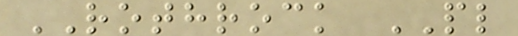ROTHROCK PL
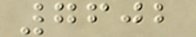7602
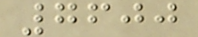7600
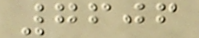7606
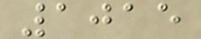1015
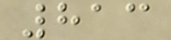813
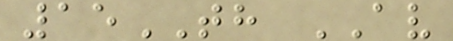15TH AV
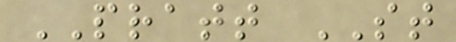PRATT ST
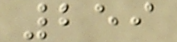259
